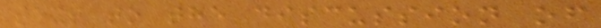text to the discussion of
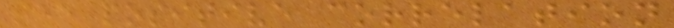the positive correlation
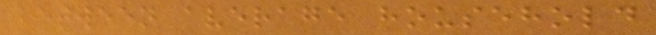between average household
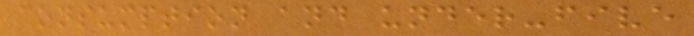consumption and under-five
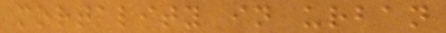mortality in urban
